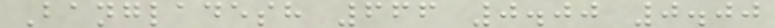Bangladesh 666 0.00 0.00
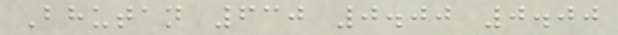Bhutan 630 0.00 0.00
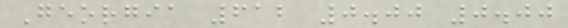Georgia 612 0.00 0.00
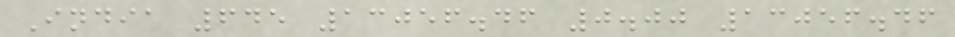India 645 13056.46 0.00 13056.46
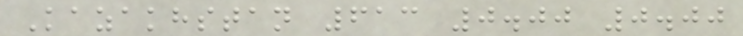Kazakhstan 613 0.00 0.00
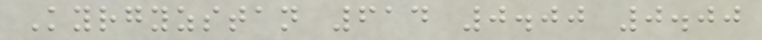Kyrgyzstan 614 0.00 0.00
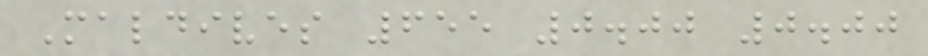Maldives 655 0.00 0.00
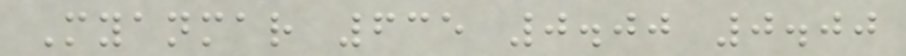Myanmar 635 0.00 0.00
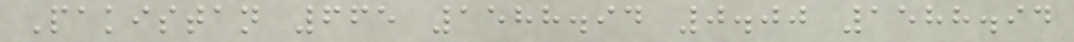Pakistan 665 1588.94 0.00 1588.94
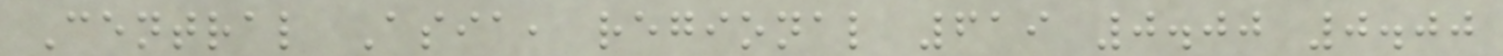Central Asia, regional 619 0.00 0.00
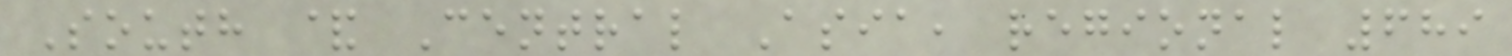South & Central Asia, regional 689
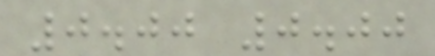0.00 0.00
